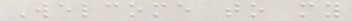Welcome to my
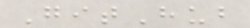GitHub
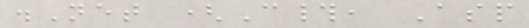.Net (C#, Asp
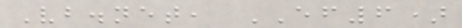Vb.net, EF6)
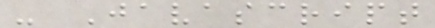- Javascript
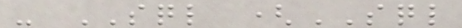- SQL (SQL
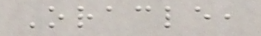Oracle,
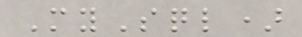MySql)
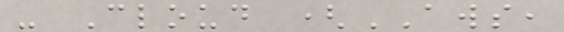- Cloud (AWS,
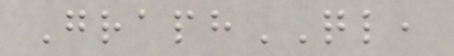GraphQL,
